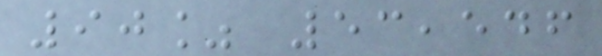90% 53,546
